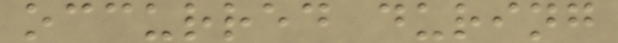occurred during
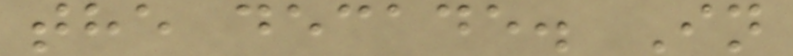the decade. In
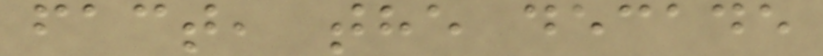fact, the decade
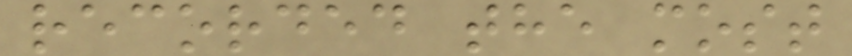recorded the most
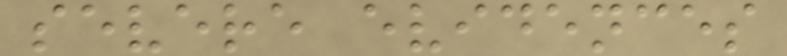severe evidences
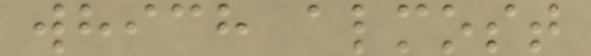which almost
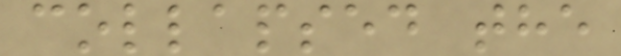collapsed the
